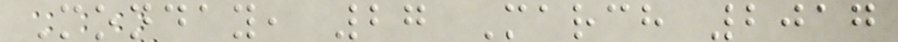Monday, 27 March 2017
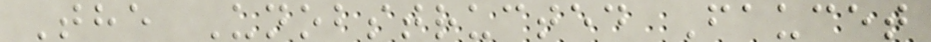The Unobstructed Faucet
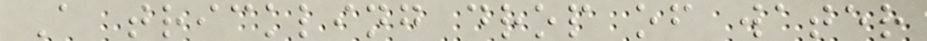A trickling drop of water
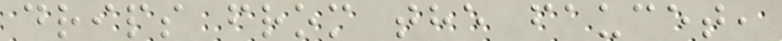drips from the faucet,
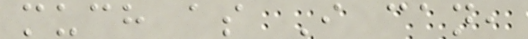much as I can,
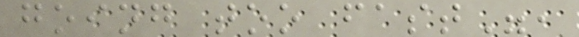going too fast",
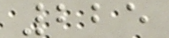225
